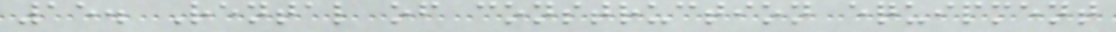15. Rental of construction equipment
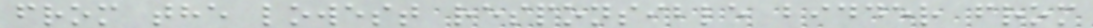from the lowest responsible bidder from
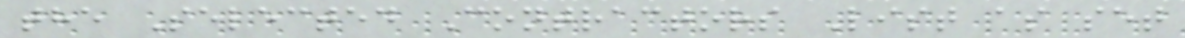the Selected Contractors List as set
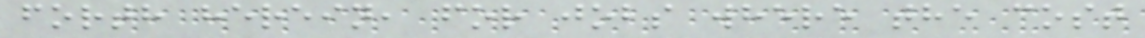forth herein, for jobs where the cost
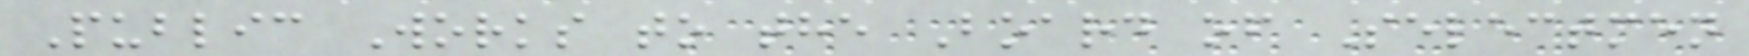Public Works to the Board of Selectmen
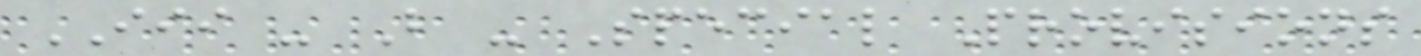III - B - Special Provisions
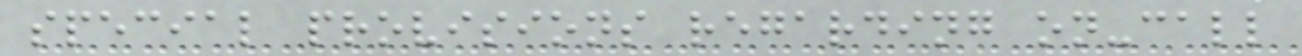special provisions regarding on-call
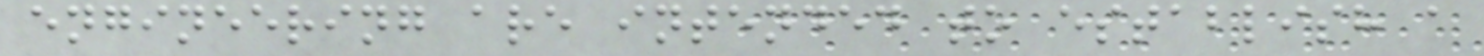engineering are intended to establish a
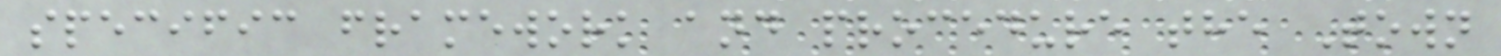specific framework and procedure the Town
